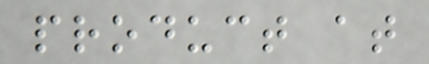product at
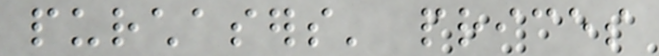purchasers' prices
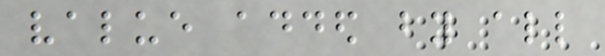value added by all
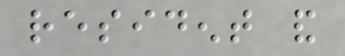resident and
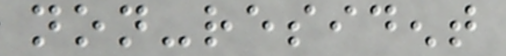non-resident
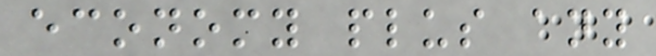economy plus any
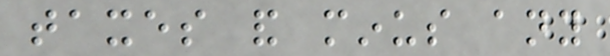taxes and minus any
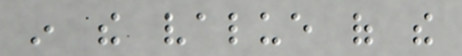in the value of the
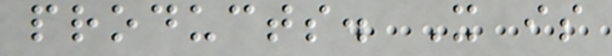products. It is
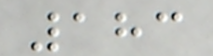183
